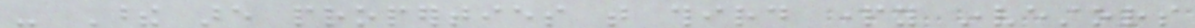- These are properties that third party investors
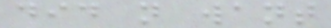did not want
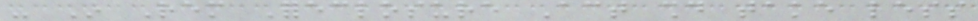- In Rem Foreclosure Act should take less
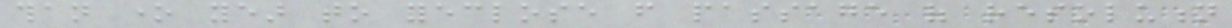than one year to foreclose from passage of resolution
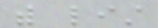with list
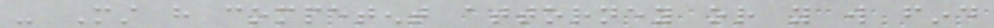- Must have competent attorney or you will find
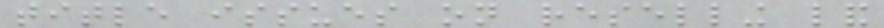title issues on reselling land
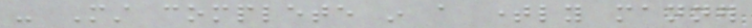- Must complete in a timely manner
